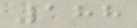188
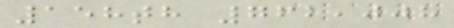158th 762,008
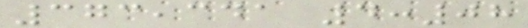373,341 4:08
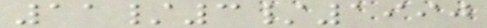11/3/1990
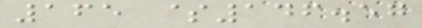165 $146.57
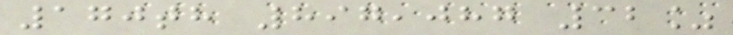170th 897,087 32%
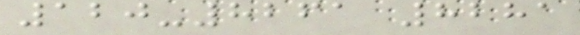120-8261 8281
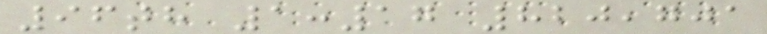96th 1:17 820,701
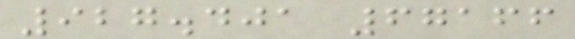927.401 67166
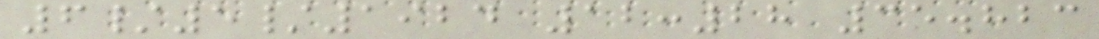6/5/1924 12:28 35.823
